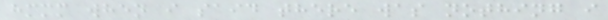hmmm when i said there was nothing i
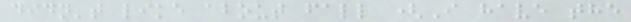didn't like about fall (I have the
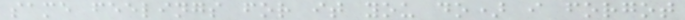same feelings for it you do) i forgot
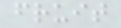fruit
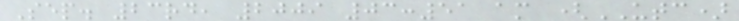Sep. 23rd, 2009 03:51 am (UTC)
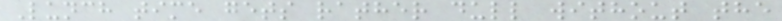Lunch time gets rather dull without the
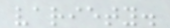variety.
